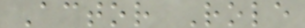Actor Role
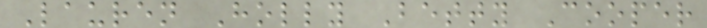Lauren Holly Betty Cooper
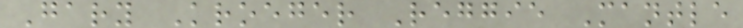Gary Kroeger Reggie Mantle
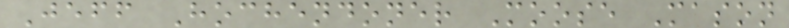Jeff Hochendoner Moose Mason
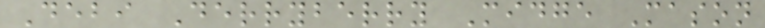Debi Derryberry Midge Mason
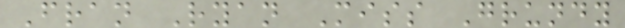Fran Ryan Miss Grundy
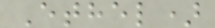Ethel)
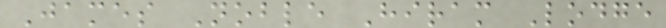James Noble Hiram Lodge
